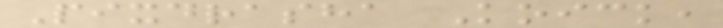Pixdrasha Koick,
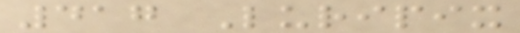417 Luripix
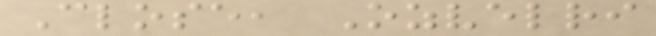Close, Ozvelri
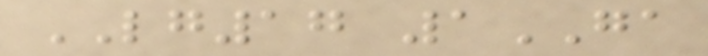LG17 1GA
